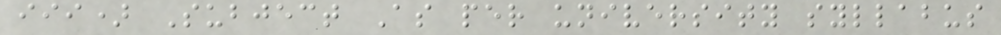iii) Subject As per university syllabus
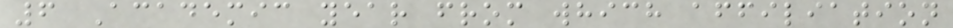6 Academic year from which affiliation
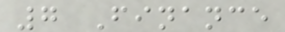7 Finance
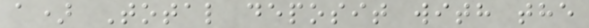a) Total deposit with the
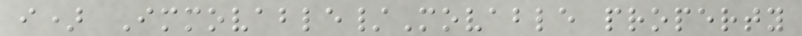i) Immovable/Movable property
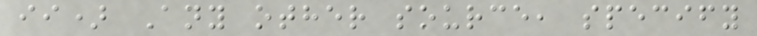ii) Any other source, specify
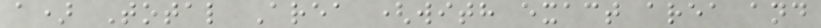a) Total Area (with exact area and
